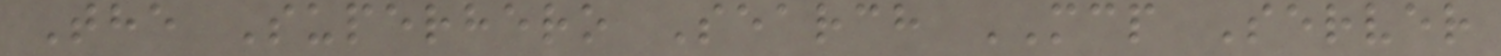The Superhero Search MCP Server
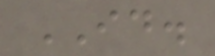ID.
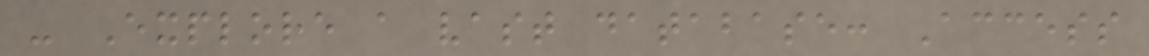- Explore a vast database: Access
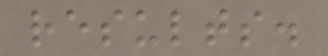results.
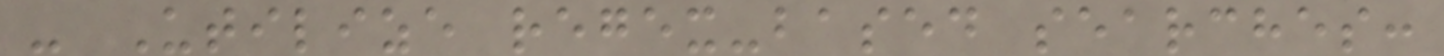- Utilize regex-based searches:
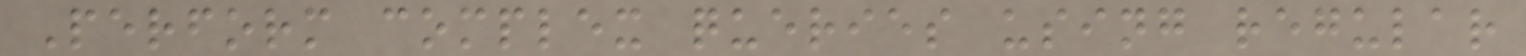Perform complex queries using regular
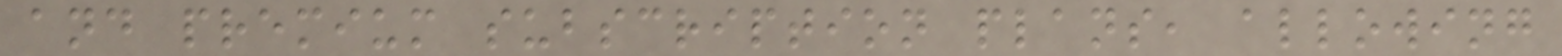and premium subscription plans, allowing
